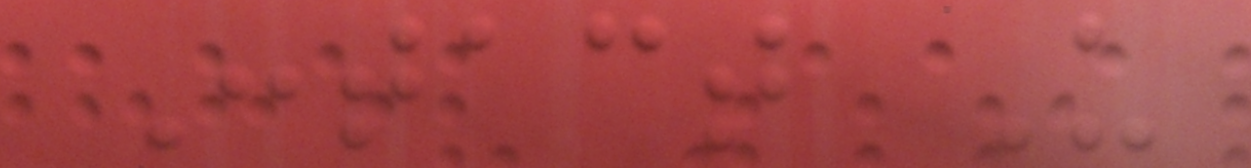Contact Us
